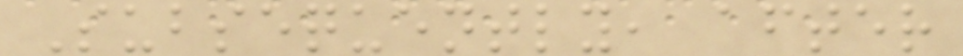Subsequently, after
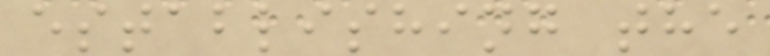establishing the
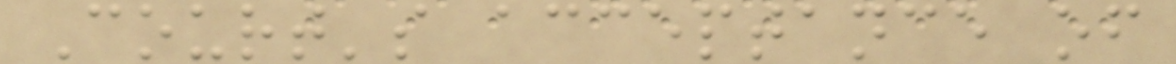Court's acceptance of
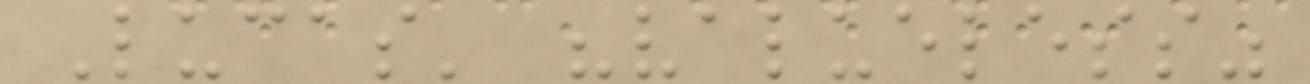Lucas' "valueless"
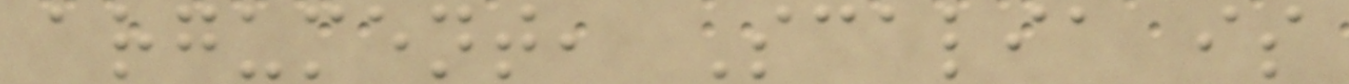argument, Scalia is
